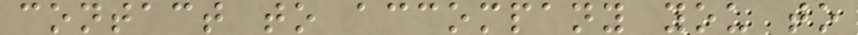contact to accompany you to
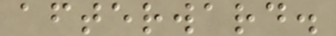afterward.
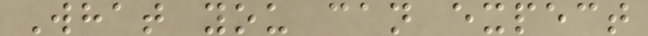What you can expect
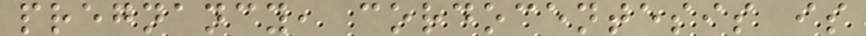pregnancy, cordocentesis is
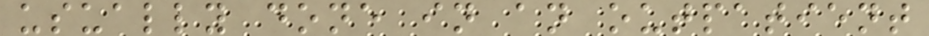usually done in an outpatient
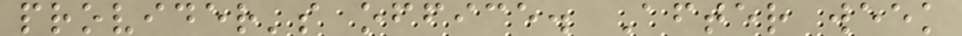provider's office. After week
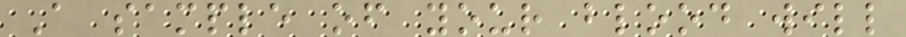A sample of your blood will
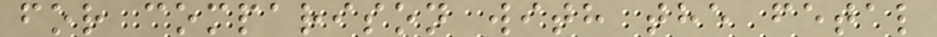for comparison with the fetal
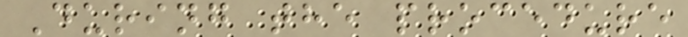During the procedure
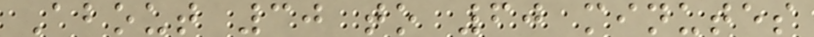About 30 to 60 minutes
